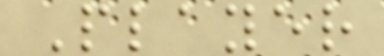Player
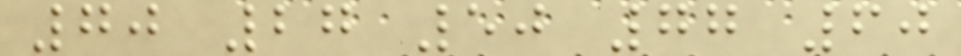70 27 50 77 60
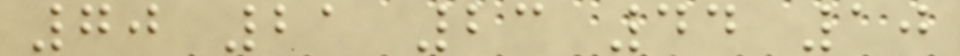70 21 23 44 10
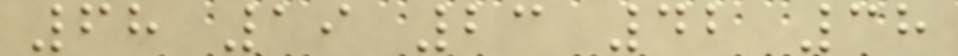68 19 23 42 38
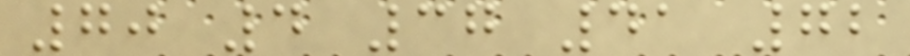70 4 37 41 72
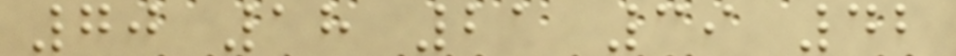70 18 21 39 42
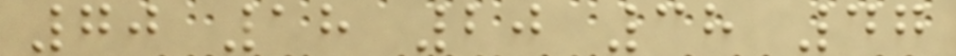70 18 20 38 47
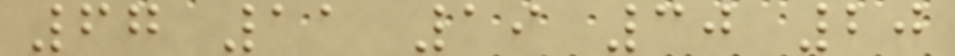67 11 19 30 20
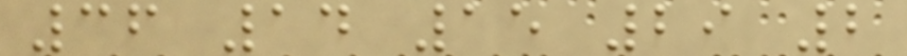36 14 15 29 2
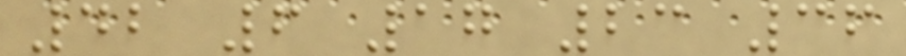42 6 17 23 36
